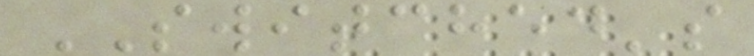SWITCHED's
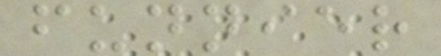funnier
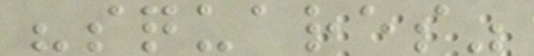"squares"
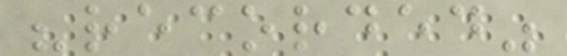"recorded"
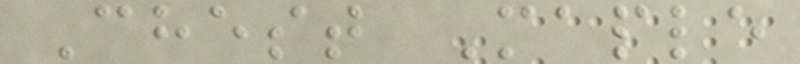Chest Maple
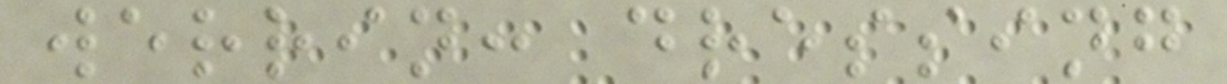werrin: dressing
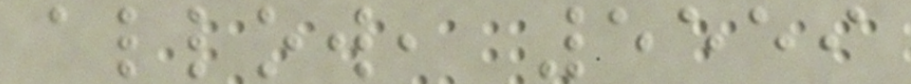allow, 5559
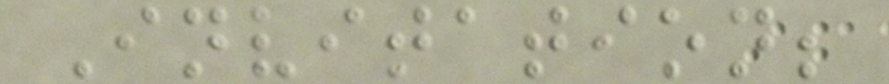Invitation;
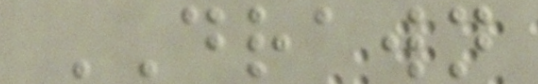DRAWN
